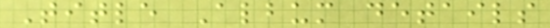Title Album details
